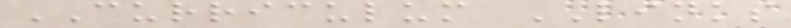CURRICULUM LINKS
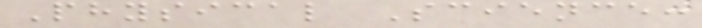Physical Science:
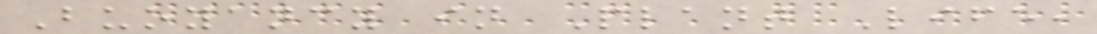Buoyancy in Plant Life,
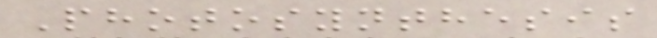Photosynthesis
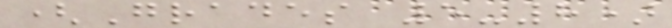(Grades 5-8)
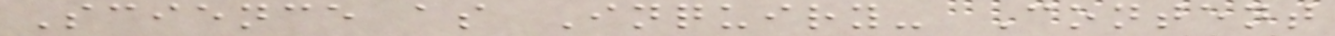Science as Inquiry- Content
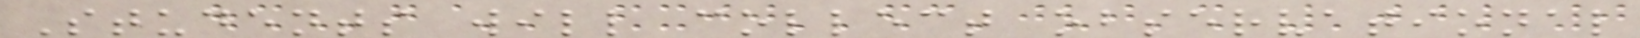Students will collect observational
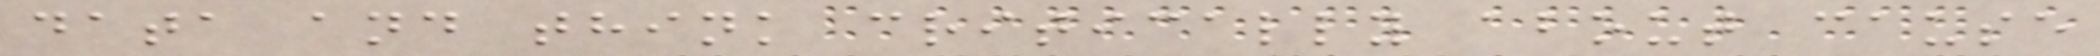data and think critically about cause
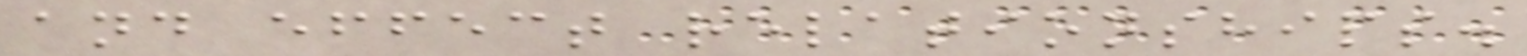and effect relationships.
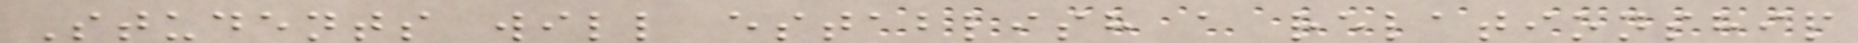Students will establish a relationship
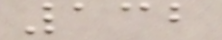132
